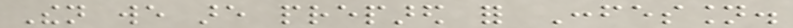Then we are prepared for Confession.
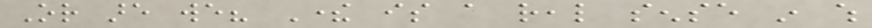Or are we? There is a real sense in which
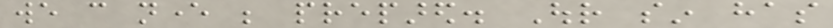we can never be prepared. Our sin has
